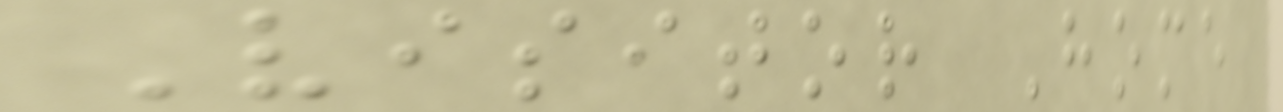Visitor Home
